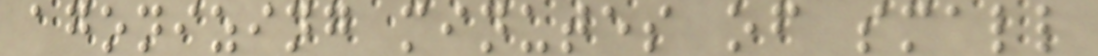agonizing minutes of small
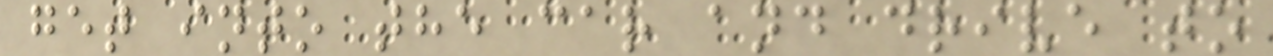get into the car and drive to
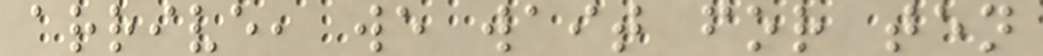arrive, we wait for ten
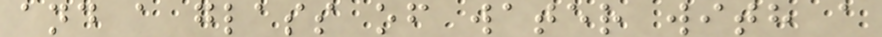and a glass of water with a
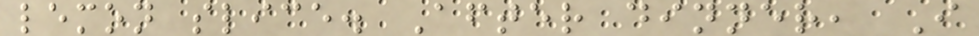lemon slice. After dinner, I
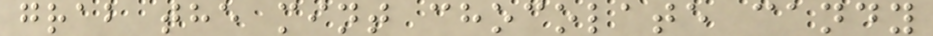grab the mint chocolate candy
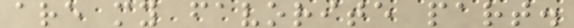are my favorite part.
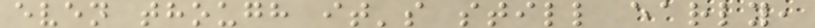even though it's still early,
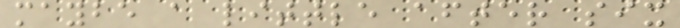maybe a little after six
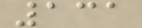131
